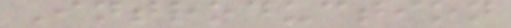Introduction
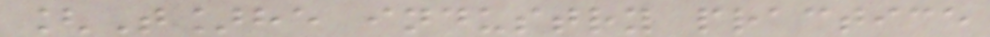[T]he industry practice
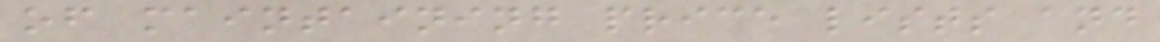of maintaining price lists and
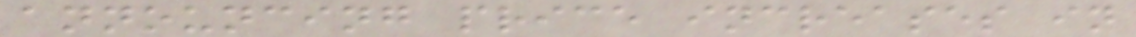announcing price increases in
